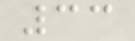33
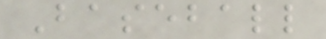Baseball
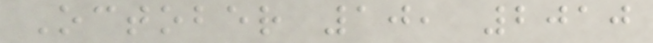October 10, 2010
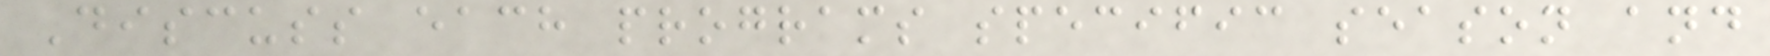Discuss each programs specific season and
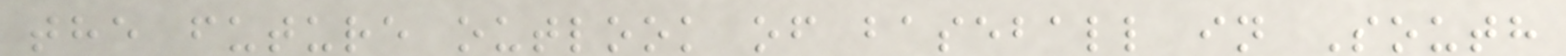the future outlook of baseball in South
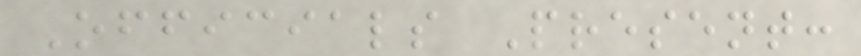Officials Present:
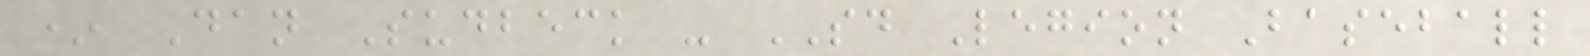* Dan Sudbeck - SD Legion Baseball
